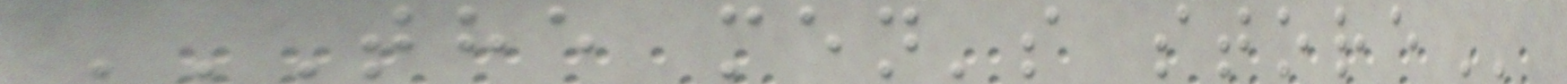THE MEN'S STORE
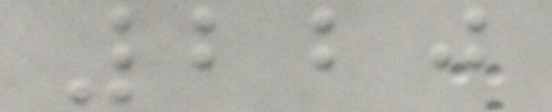220
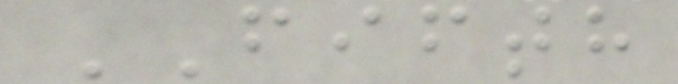FIFTH
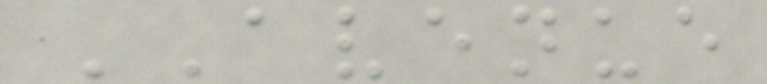AVENUE
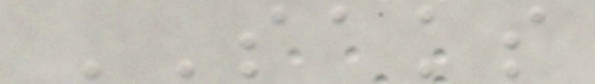SAKS
